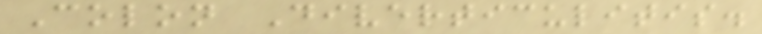Colon Diverticulitis.
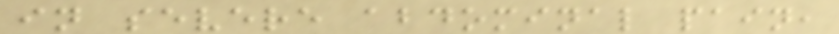in severe abdominal pain,
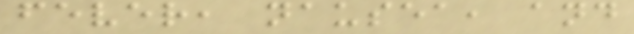fever, nausea, and
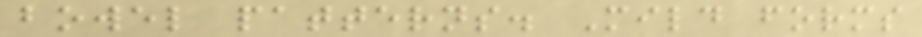bowel patterns. Mild forms
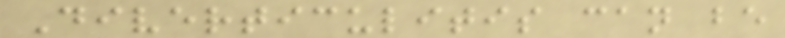Diverticulitis can be
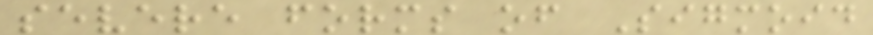severe forms of Sigmoid
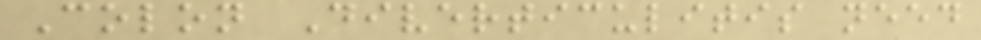Colon Diverticulitis need
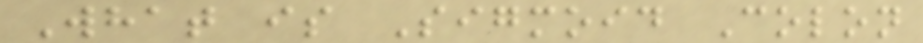What is Sigmoid Colon
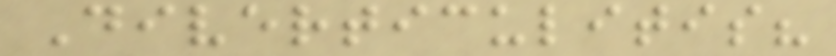Diverticulitis?
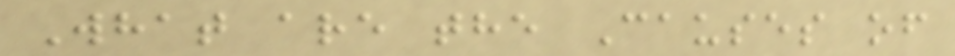What are the Causes of
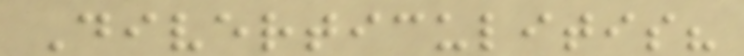Diverticulitis?
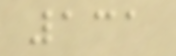131
